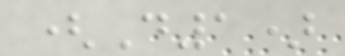(D1)
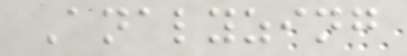Analyzing
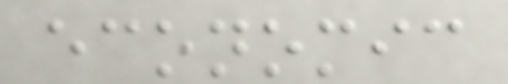economic
